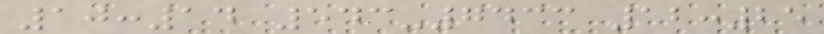10:14 543-7433 12:25
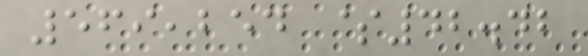569,254 $42.42
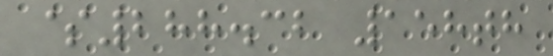$288.32 158th
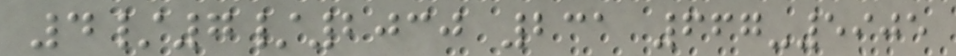4/7/2030 231 667-5905
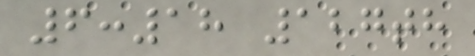6:18 127th
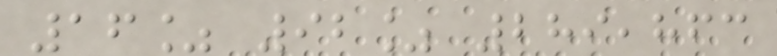16% 92% 289,863
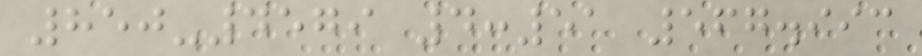850-4579 4:51 567.993
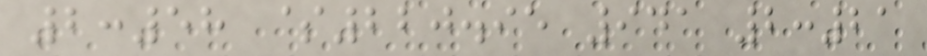2:58 $220.95 941 2:21
